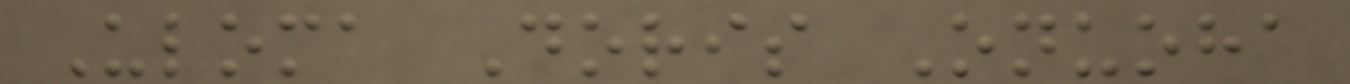Uloma Doris Onuoha
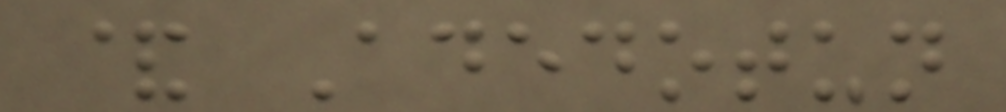& Adedotun
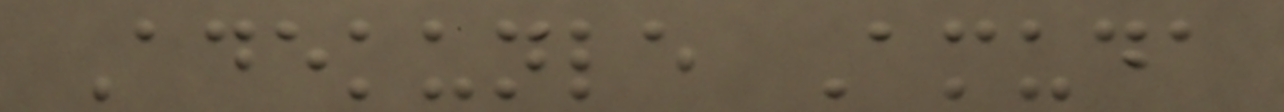Adekunle Amuda
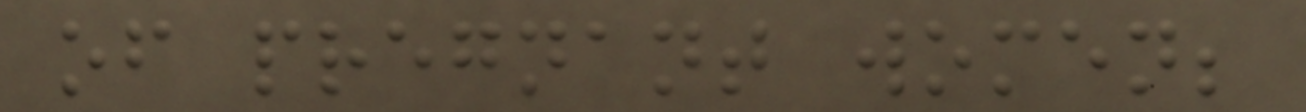of pregnant women;
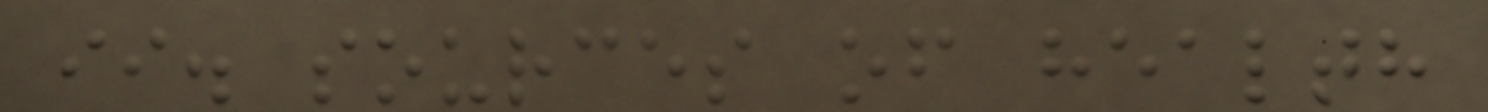ii. sources of health
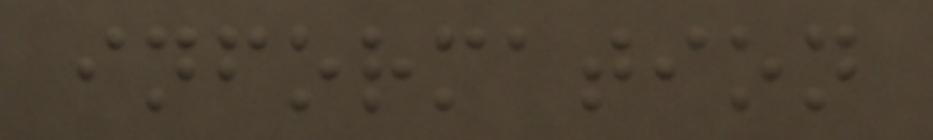information
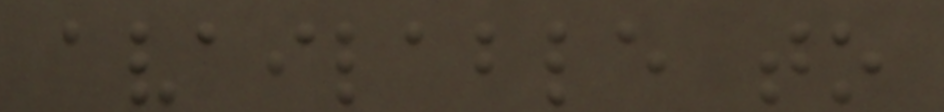available to
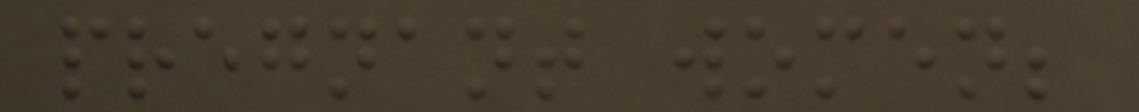pregnant women;
